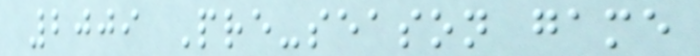2009 Pre-season game
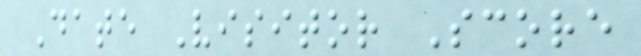Date Visitor Score
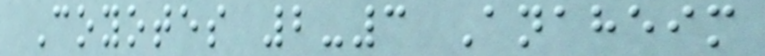Coyotes 2-3 Anaheim
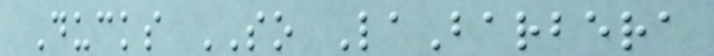Ducks SO LaBarbera
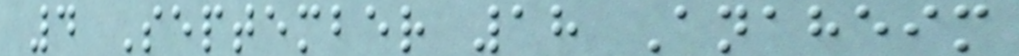4 September 18 Anaheim
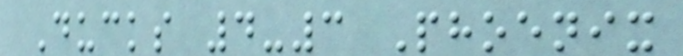Ducks 4-3 Phoenix
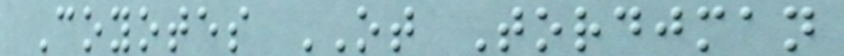Coyotes OT Tordjman
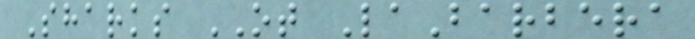Sharks OT LaBarbera
